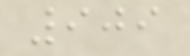909
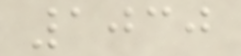1030
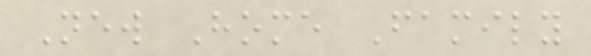New Home Family
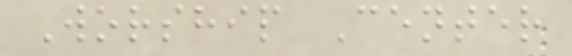Worship Center
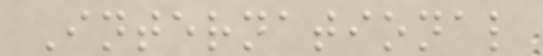International
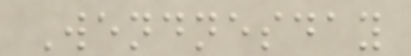Wendnesday
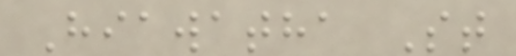Hiawatha St
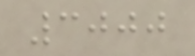3000
